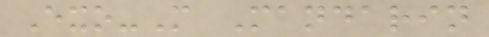Exo-M Mandarin
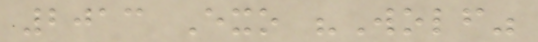2013 Exo "Wolf"
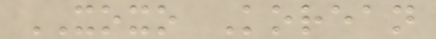XOXO Korean
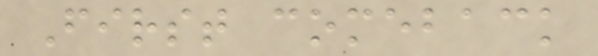First comeback
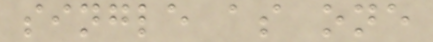single as one
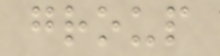group
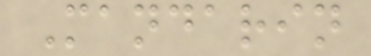Mandarin
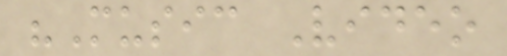"Music Video
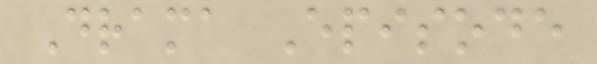Drama Episode
